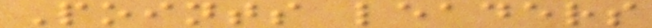Points leaders
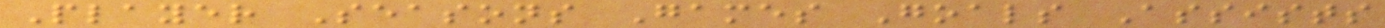Player Seasons Games Goals Assists
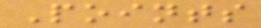Points
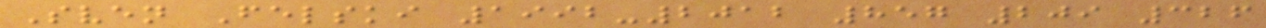Sven Felski 1992-2012 857 209 326
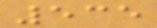535
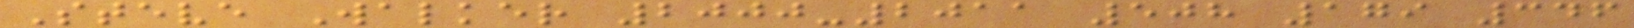Steve Walker 2000-2011 508 179 346
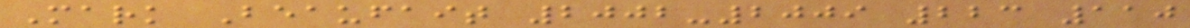Mark Beaufait 2002-2009 223 110
